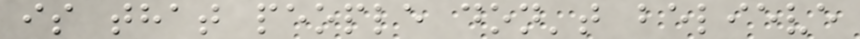is that people don't believe
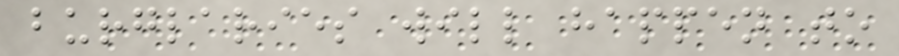burglaries will happen to
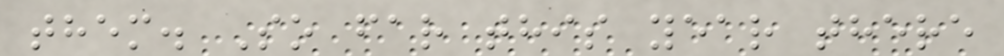them. So far this year there
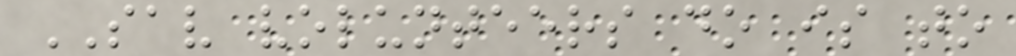SAV volunteers do is to
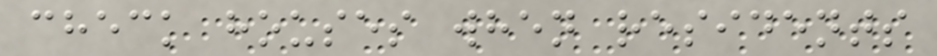check houses when residents
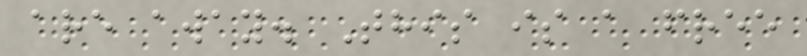are away. This is a free
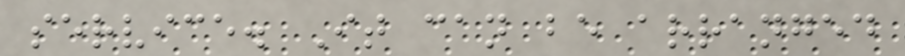service. It can be arranged
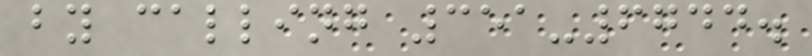by calling 351-6744.
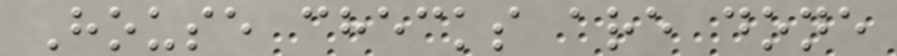House checks are done
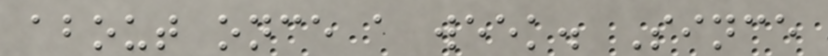about once a week. Since
